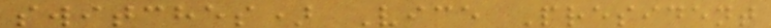switches) Vice President
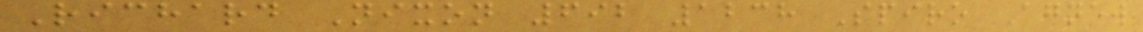Richard Nixon 692 1238 Spiro Agnew
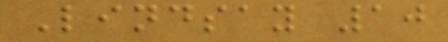Lindsay 10
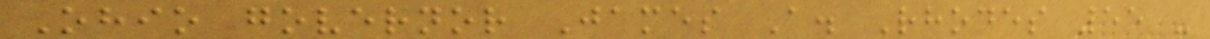Ohio governor James A. Rhodes 55 -
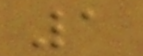1
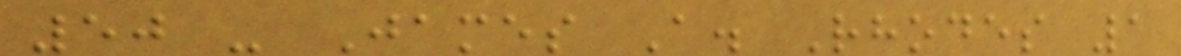50 - James A. Rhodes 1
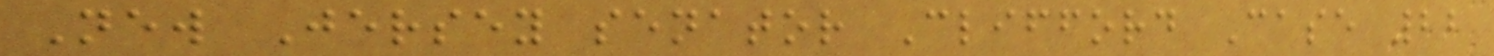New Jersey senator Clifford Case 22
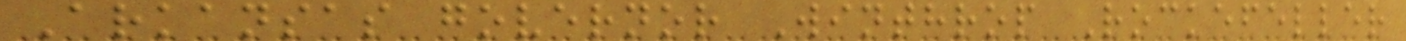Arkansas governor Winthrop Rockefeller
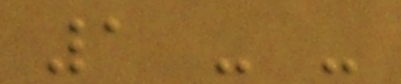1 - -
